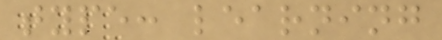type: learning
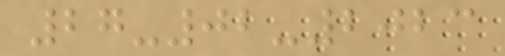27-02-2023
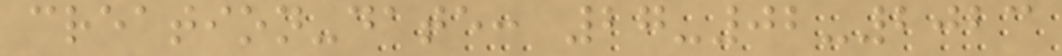creation-date: 27-02-2023
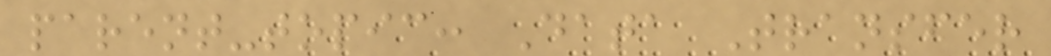parent-topic: Data Transfer
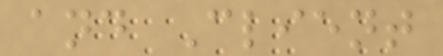and Client
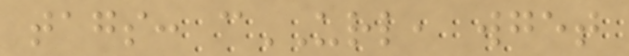tags: cURL, wget
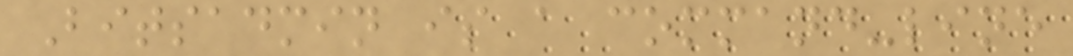Bitsadmin is a command-line
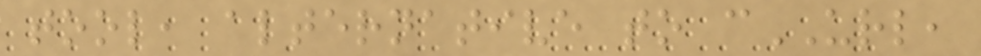tool, alternative to cURL,
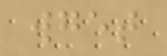wget
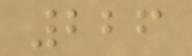226
